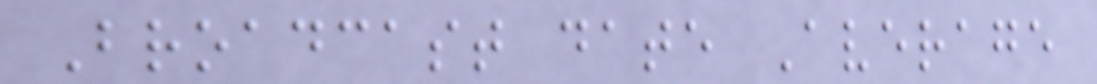Broadcast date Average
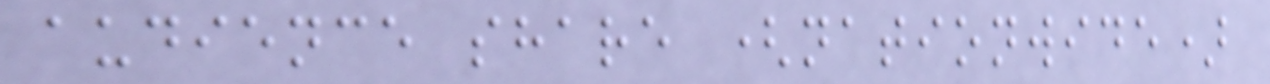audience share (nationwide)
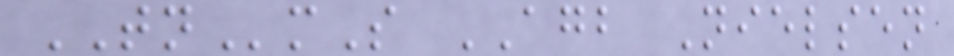TNmS AGB Nielsen
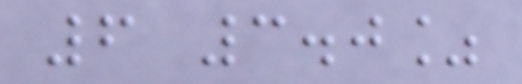6 3.0%
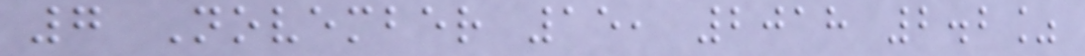7 November 15, 2018 2.2%
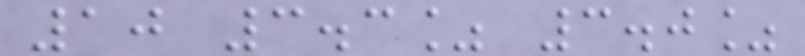10 3.3% 3.0%
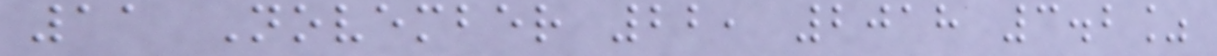11 November 22, 2018 3.2%
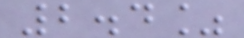2.4%
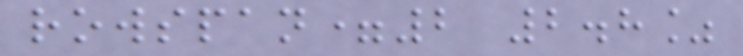rowspan=2 2.8%
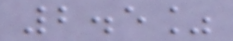2.5%
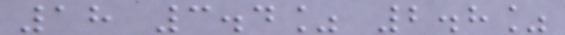18 3.4% 2.8%
